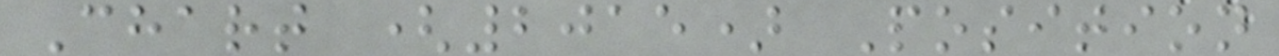Chart (2015) Position
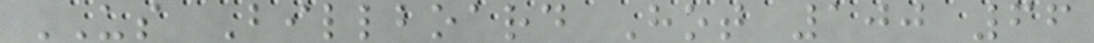US Billboard Hot 100 66
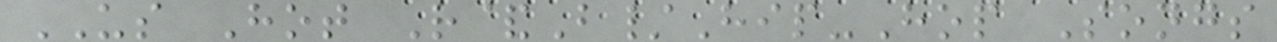US Hot R&B/Hip-Hop Songs
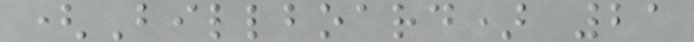(Billboard) 21
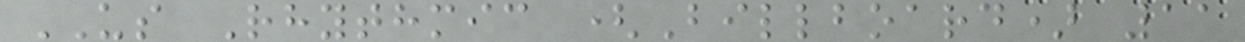US Rhythmic (Billboard) 11
